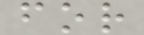for
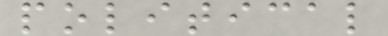political
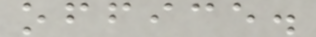office.
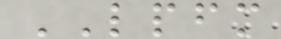LPFM
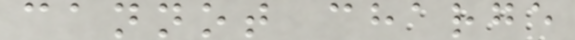cannot charge
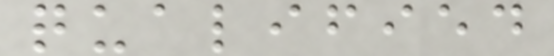qualified
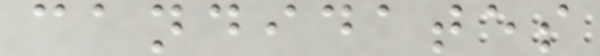candidates
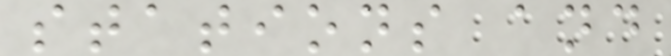stations and
